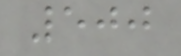500
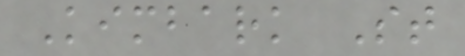Kimbark St
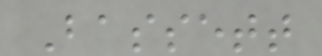Bassett
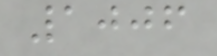1006
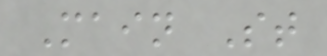Main St
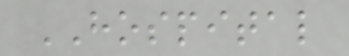HOSPITAL
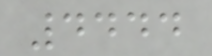4444
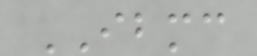IBMC
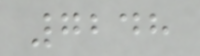7248
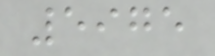5975
